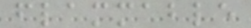flammable
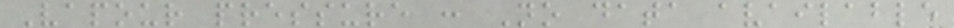Vapour pressure : No data available
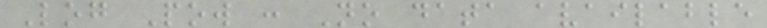Log Pow : No data available
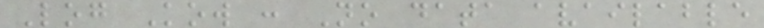Log Kow : No data available
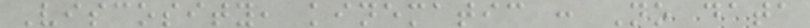Viscosity, kinematic : No data
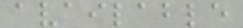available
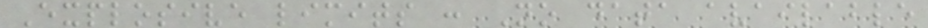Explosive limits : No data available
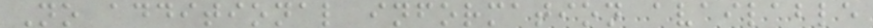No additional information available
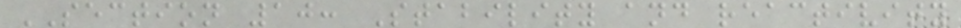SECTION 10: Stability and reactivity
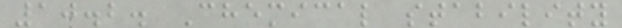10.2. Chemical stability
